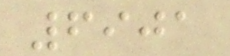6901
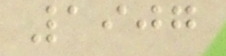1907
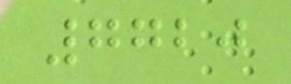7720
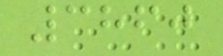3860
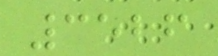3526
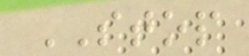STOP
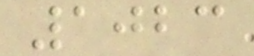1023
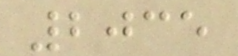2035
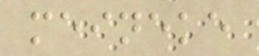meineke
